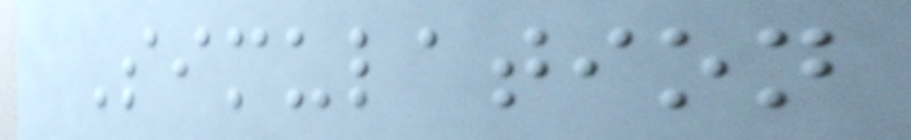Simulation
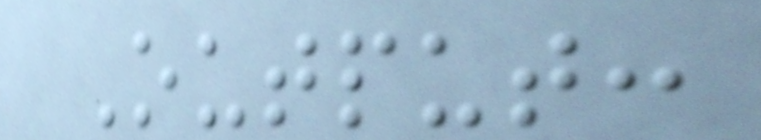Output:
